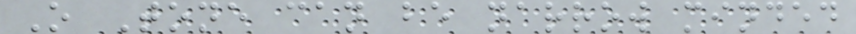O Tone can be narrow minded
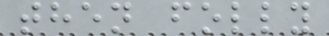then folly
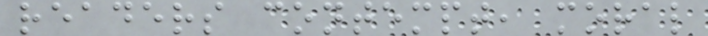readers contempt, moral
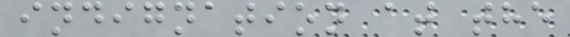indignation at the
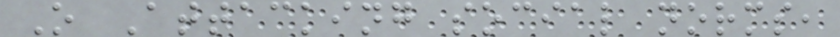O Attacking social norms,
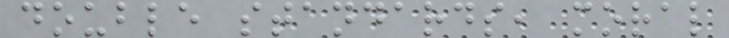double standards, moral
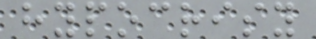hypocrisy
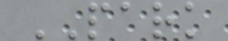PARK
